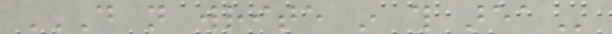DO NOT WRITE IN THIS AREA
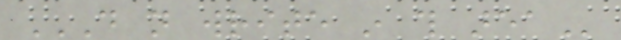DO NOT WRITE IN THIS AREA
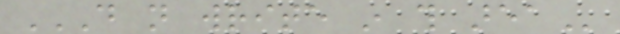DO NOT WRITE IN THIS AREA
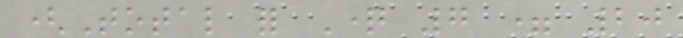(Total for Question 7 = 20
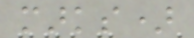marks)
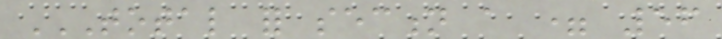TOTAL FOR SECTION A = 56
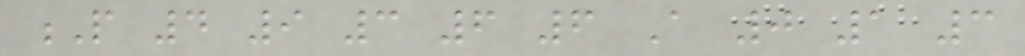P 4 9 3 6 6 A 0 1 3
